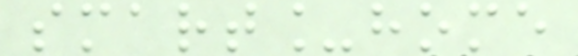smart_home
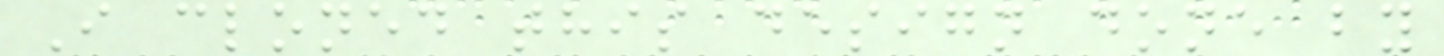I cloned this design done by
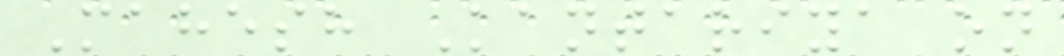Mahesh Kantariya on
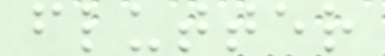flutter
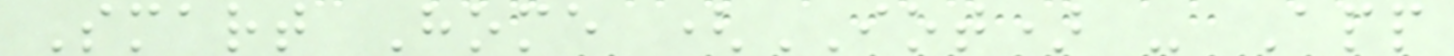Smart Home (IOT) - App
